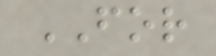FOR
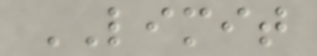LIMIT
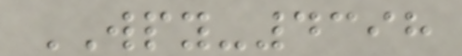WPY-4398
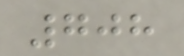708
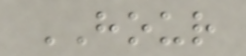HOUR
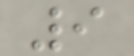9
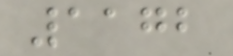1172
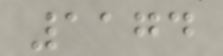1174
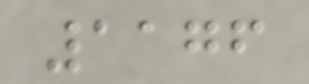1176
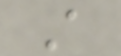A
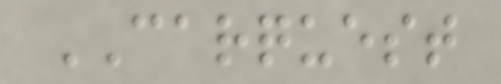CARQUEST
